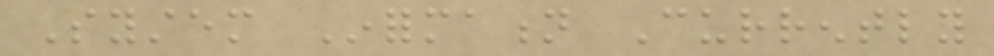System Information Currently
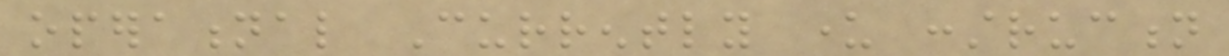operational Currently under construction
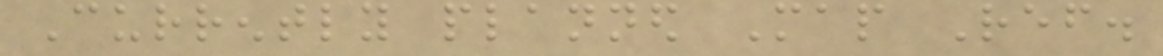Currently planned Map Ref.
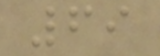69
